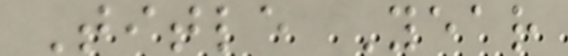Title Year
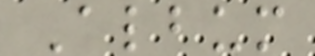Album
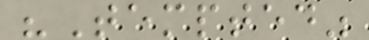"Tempted"
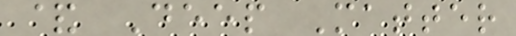& Deep Matter
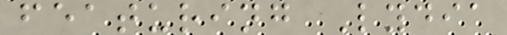featuring Lydia
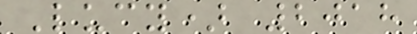Lucy) 2018
